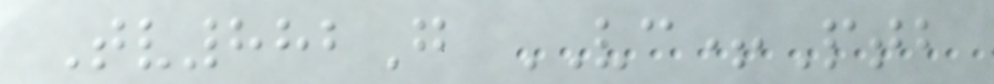Tv882G VC+Ptb
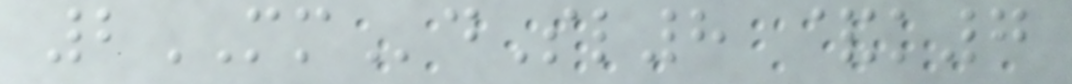2MMdSl8 &k7
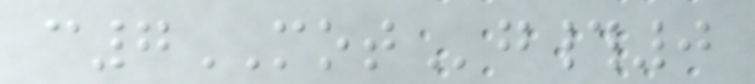c7MOTg#0
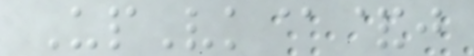UpVk@&j
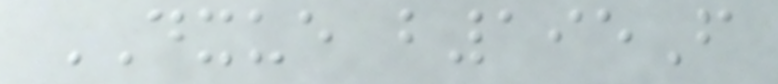DXUE b195F
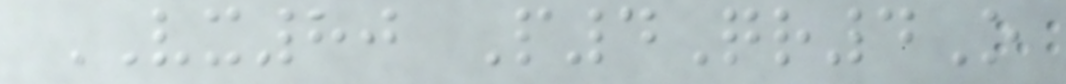VX80 P4Qr4O
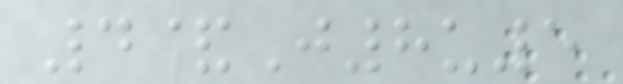4&J8u5
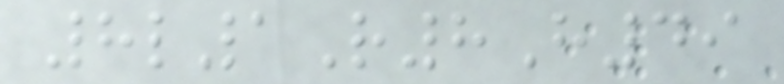8l1R8H49
